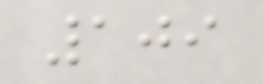109
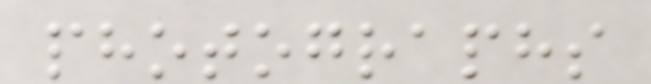photographs
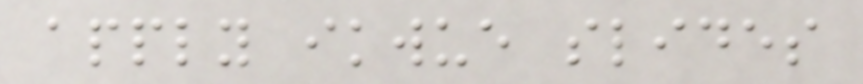apply ikwue slides
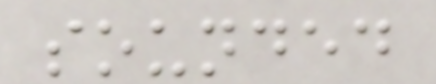sounded
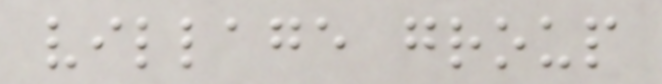village group
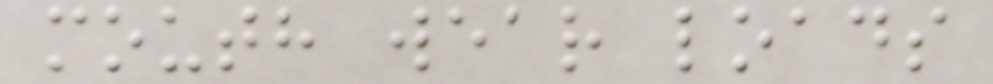mouth wear loads
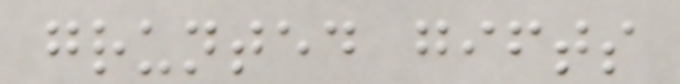grunted gifts
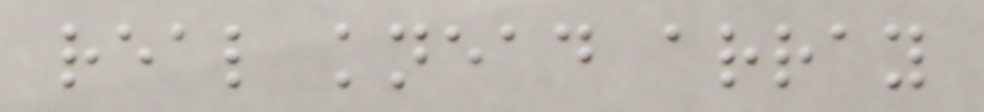real knead array
